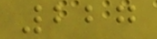227
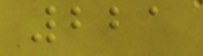221
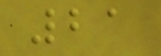21
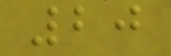20
